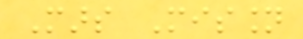Mars Mission
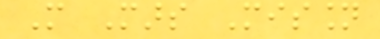More Mars Mission
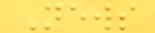News
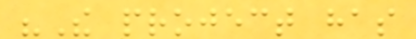"The project has
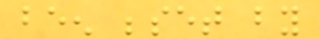been beset by
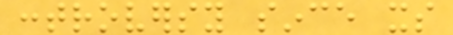controversy since its
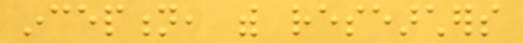inception, with researchers
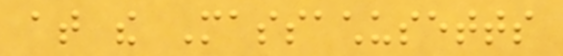at the Massachusetts
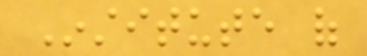Institute of
